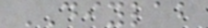DIYLAB
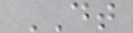DT
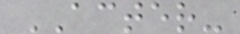ACTER-
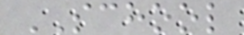SCHOOL
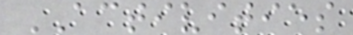ACTIVITIES
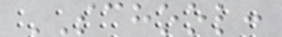SCHOOL:
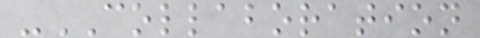-COLLABORATION
